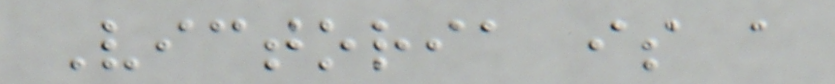Victoria is a
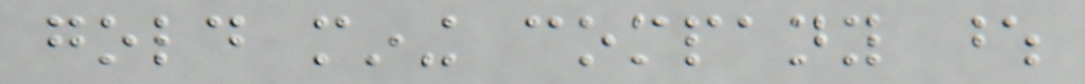gold mining company whose
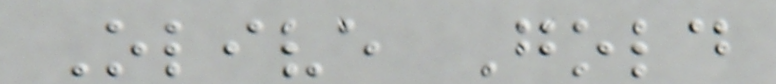Olive Gold
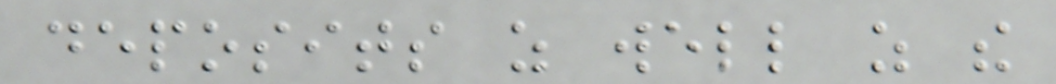deposits as well as the
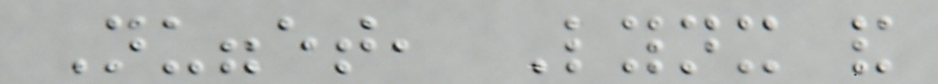Nugget, Lynx and
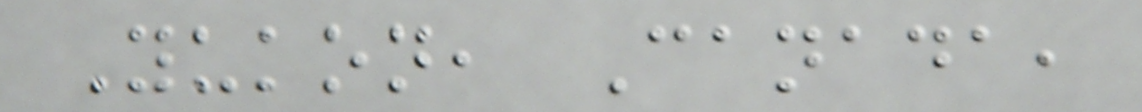Yukon, Canada,
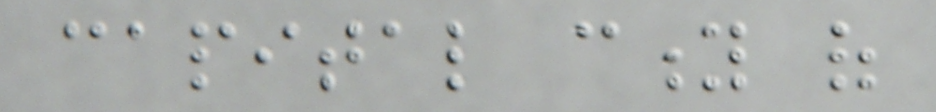capital city of
